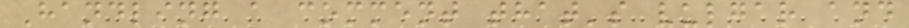Handling a comment that's vulgar and
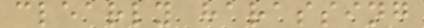clearly harassing
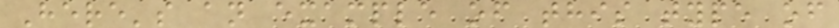Here's an example of this type of
